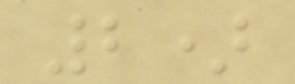2)
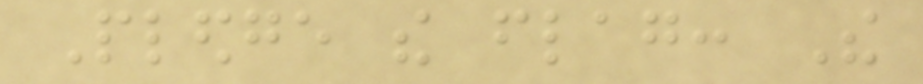Pledge the flag: The
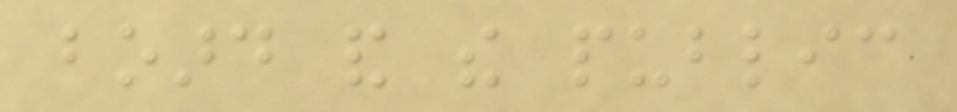board and the public
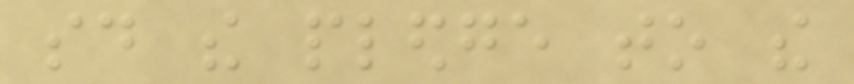said the pledge to the
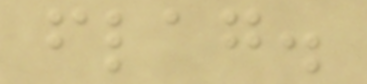flag.
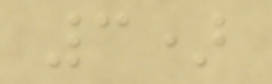3)
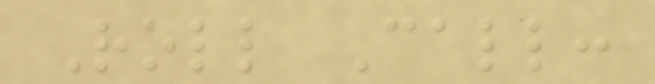Roll Call:
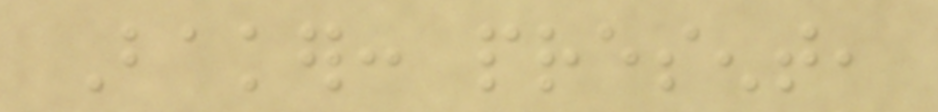Baker: present,
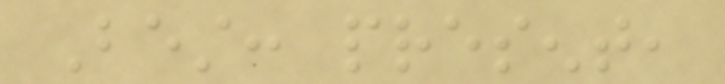Best: present,
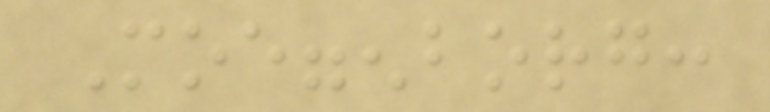Moeggenborg:
